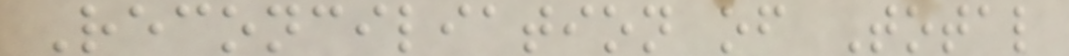Reconciliation of Total
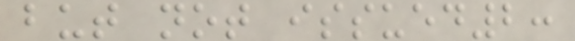but not issued2:
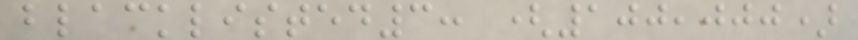blacklisted3: (100,000)
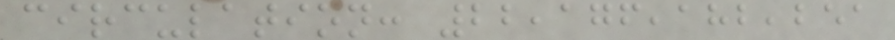circulation: 22,176,182,251
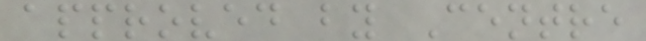approved by Centre
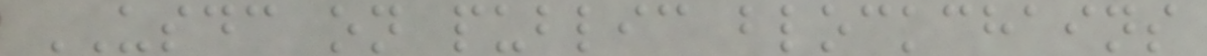USDC on public blockchains
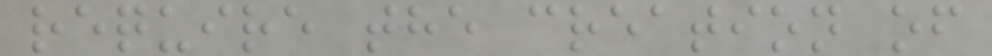require the creation of
